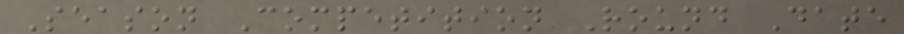Season Competition Round Date
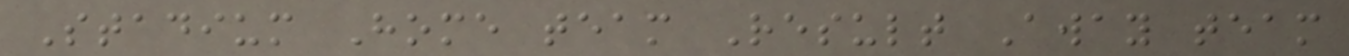Stadium Home team Result Away team
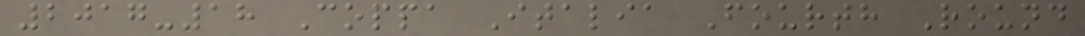2017-18 Coppa Italia Fourth Round
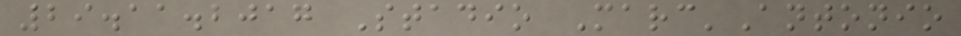29.11.2017 Stadio Marc'Antonio
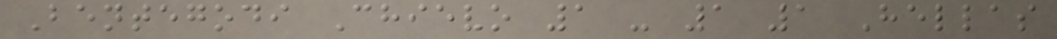Bentegodi Chievo 1 - 1 1 Hellas
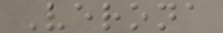Verona
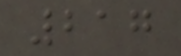217
